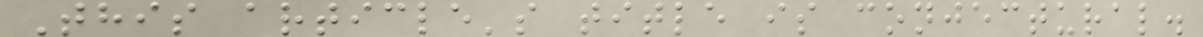This article's title is conjectural.
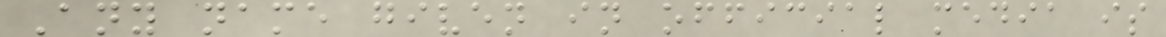Any name given in official media is
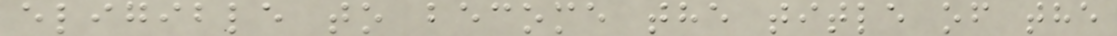eligible to become the title of the
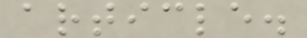article.
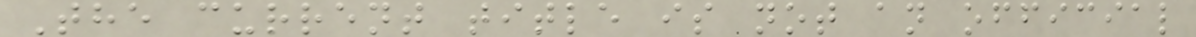The current title is not an official
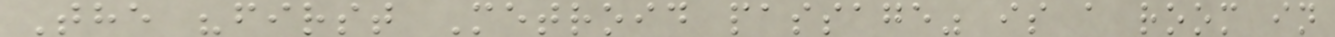The "first Metroid passage" is a room in
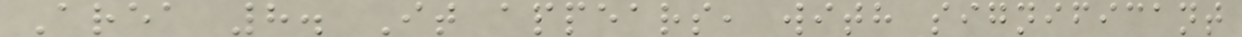Area 8. It appears, with significant
